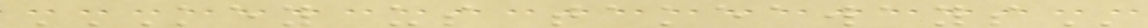KEY US TAKEAWAYS
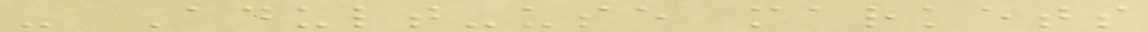- Adult-use markets
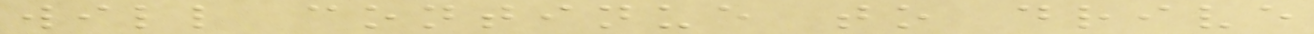will continue to drive
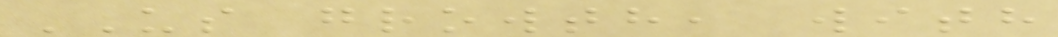US growth, with
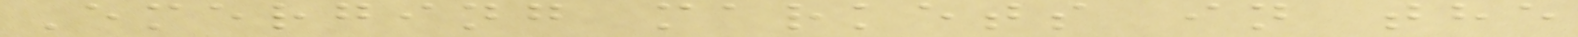Emerging markets in the
